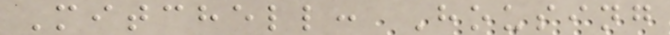Mitchell: Housing
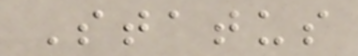Status
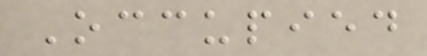Occupied
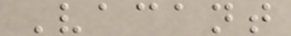Vacant
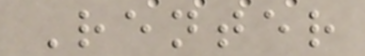Renter
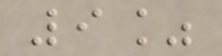9%
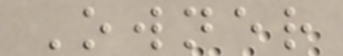Owner
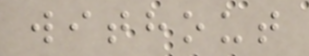without
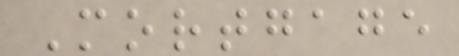Mortgage
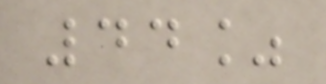44%
